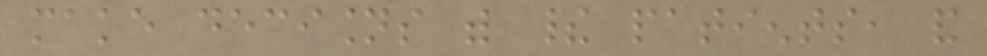make decisions with their patients, and
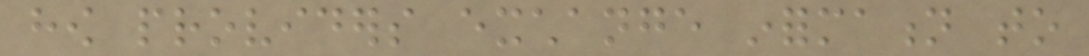how providers exchange information to
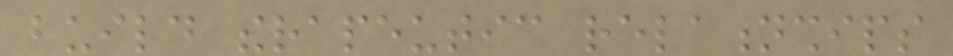build therapeutic relationships
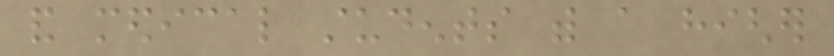and medical students with a higher
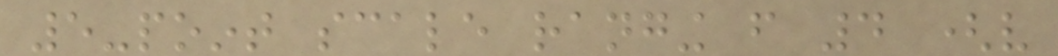5-point scale ranging from 4 (very
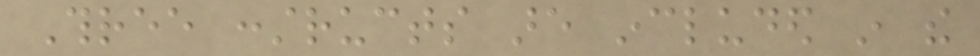Three constructs are included in the
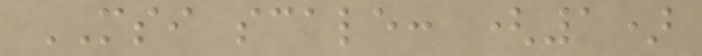MSI scale: (1)
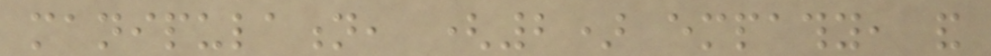manipulation, (2) empathy, and
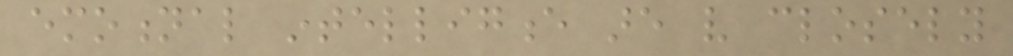emotional intelligence are very closely
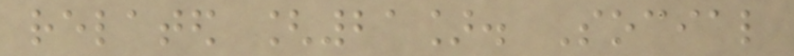related [21]. Social
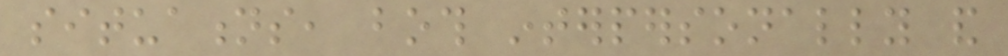situations, both interpersonally and
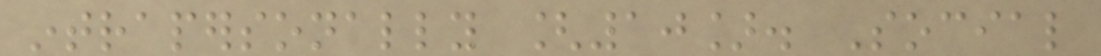intrapersonally [10]. Social
